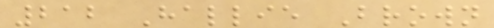212 Hallie Brown
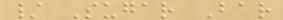/ Sugar Bar
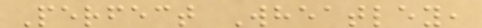Perfect Wheatley,
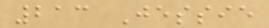213 Jessie
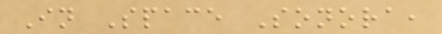In Space Sonora,
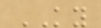KY
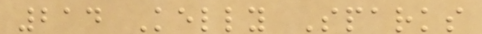214 Kelly Sparks
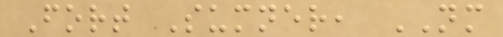Fort Sumner, NM
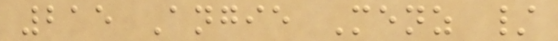215 Angie Menz /
